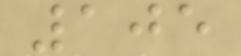105
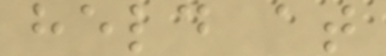held at
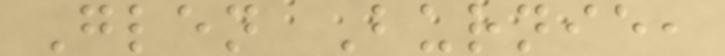Glen Burnie,
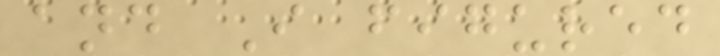and I figured
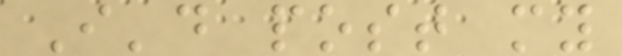I'd post my
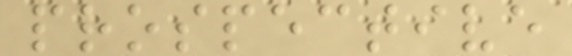prospective
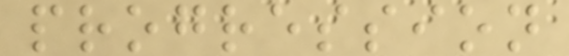progression
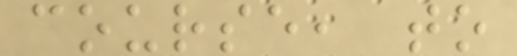course, to
